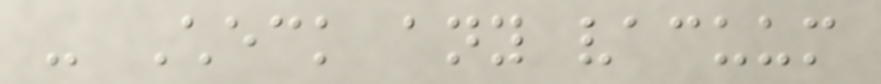- Check any vacuum
